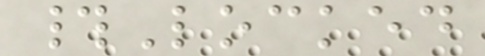#Locked
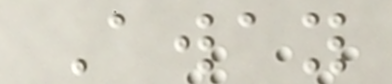Away
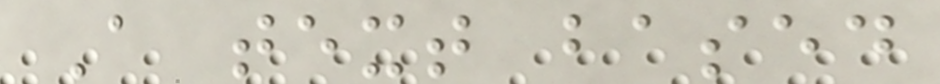A text based
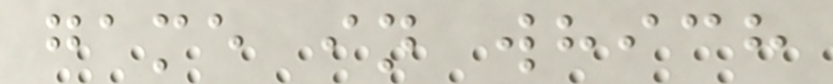game in which
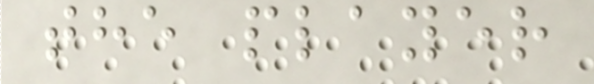the player
